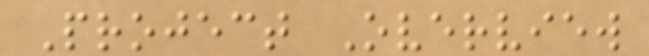Project Overview
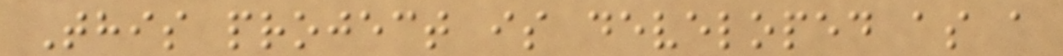This project is developed as a
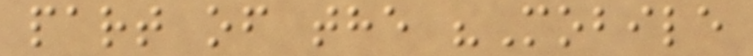part of the "Mobile
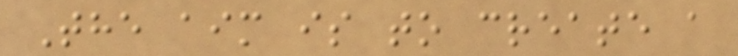The aim is to create a
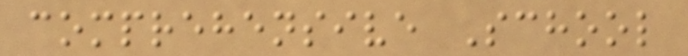comprehensive School
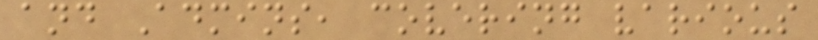and Admins, covering various
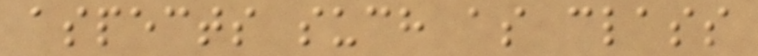aspects such as class
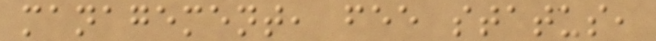management, fee status,
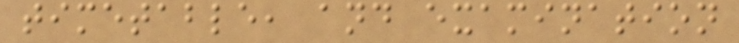timetable, and examination
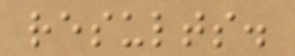results.
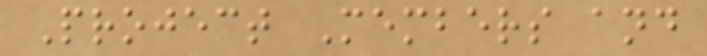Project Members and
